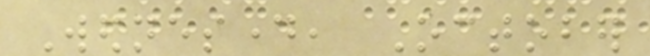Wednesday, October
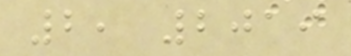2, 2019
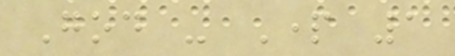God - Part 1
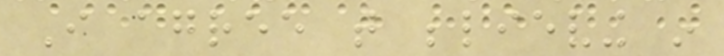I agree that believing in
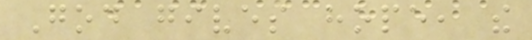God gives hope, the
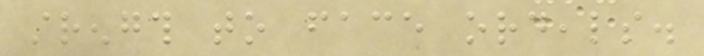strength to face ordeals.
